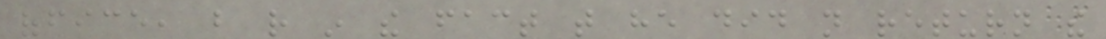office, but rather in the fact that he did not return the
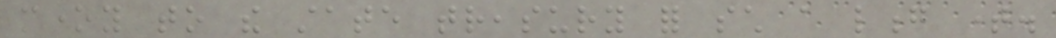money to the state treasury for such a long time.
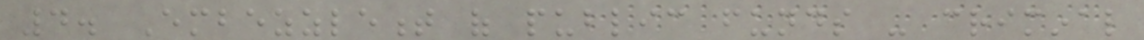4. Embezzlement of public funds - criminal
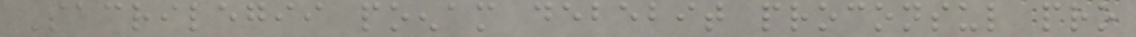Sacrilegii poenam debebit proconsul pro
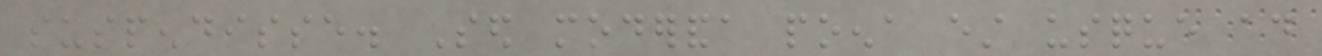suspendisse. Sed moderanda poena est usque ad
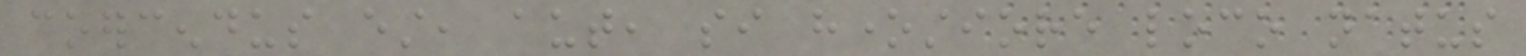coercendus est, aut, si honestiore loco natus
